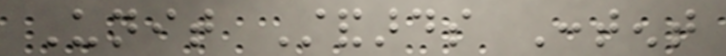Unit Standards Content
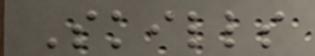Skills
